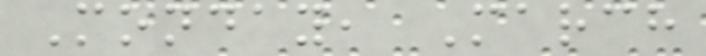Monday, March
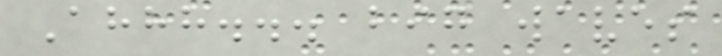Ahhh... big waves
